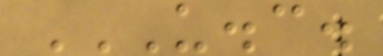U.C.
